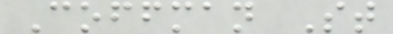Coffman St
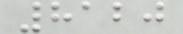8120
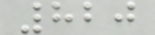820
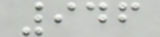946
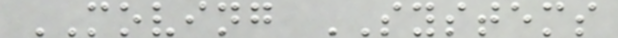MOVING SYSTEMS
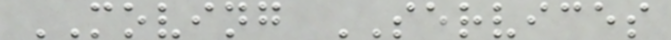MOVING SERVICES
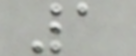1
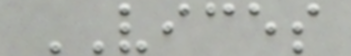VICES
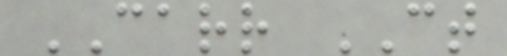CARR CT
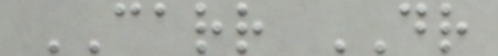CARR DR
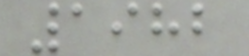1982
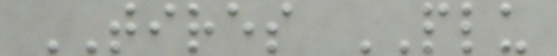TIRES PLU
